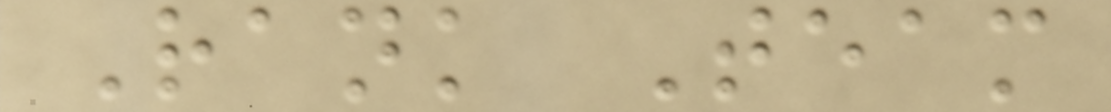Rank Team
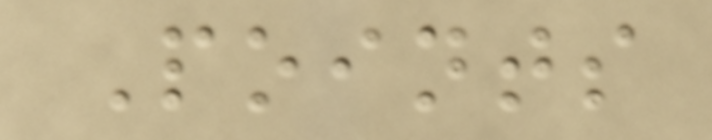Points
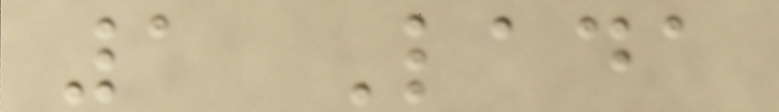1 Lada
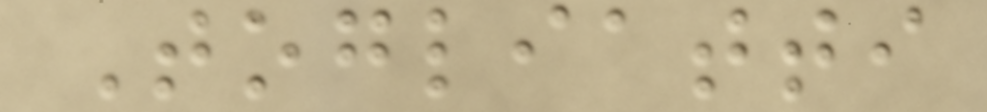Togliatti
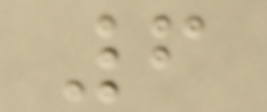6
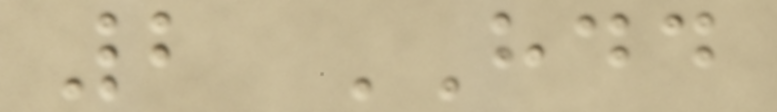2 HDD
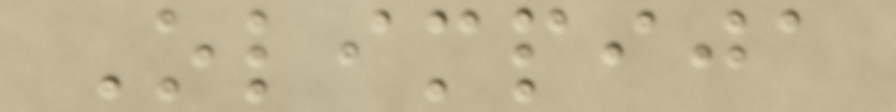Olimpija
